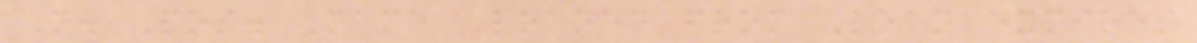N. Pos. Name Loaned from Loan expires
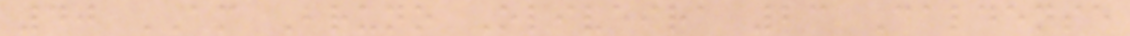40 AM Bruno Oliveira 23 Caldense
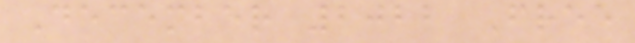December 2022 Free
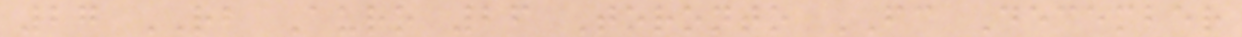27 RB Auro 26 Toronto FC December
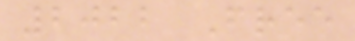2022 Free
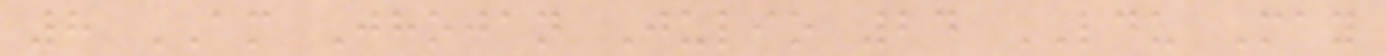8 AM Jhojan Julio 24 LDU May
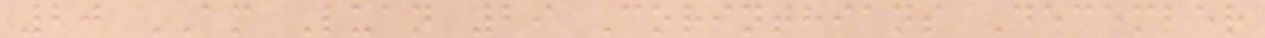20 AM Luan 29 Corinthians December
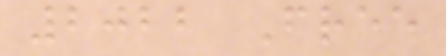2022 Free
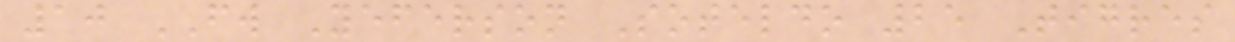10 FW Yeferson Soteldo 25 Tigres
